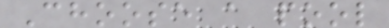Choose a pool
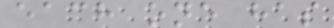each one has
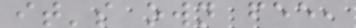it's own fee,
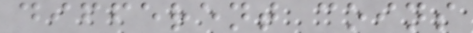different coins
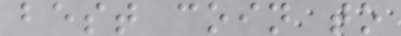best coin to
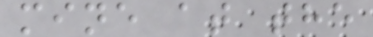mine at the
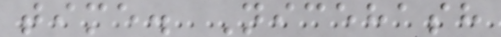time. Nicehash
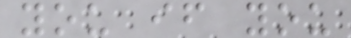you if you
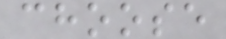choose
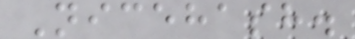Nicehash.
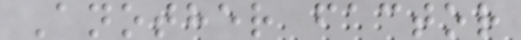Another factor
